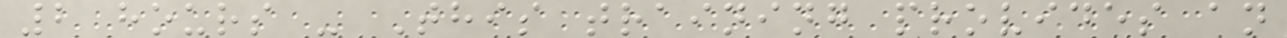2 hours - This training provides an
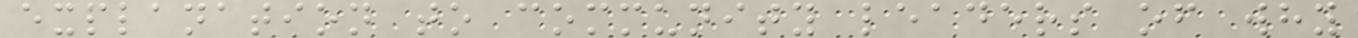explanation to community leaders of why
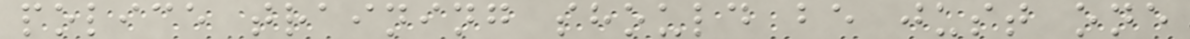police training should be just one
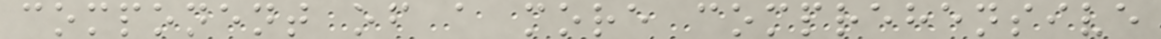component of a more comprehensive
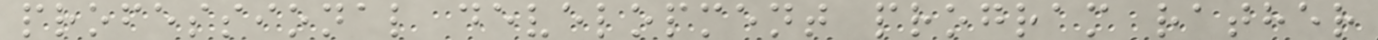professional development program rather
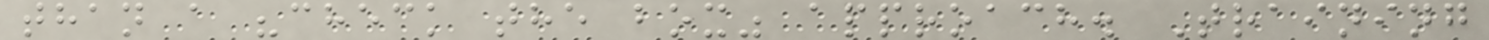than a "check the box" approach. Training
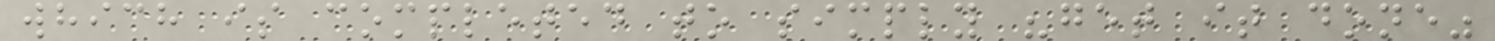which is completed to simply "get it done"
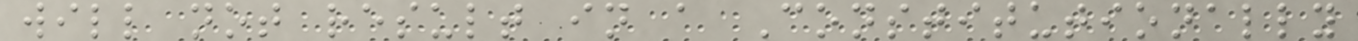will not result in a Constitutionally
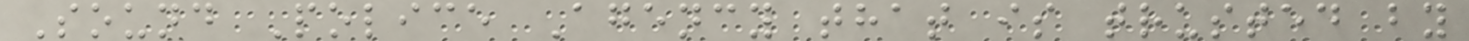Sound Police Agency that is trusted by
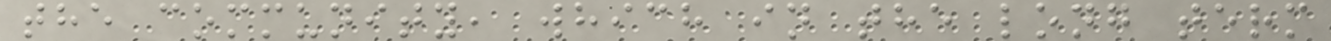the community, which in the long term
